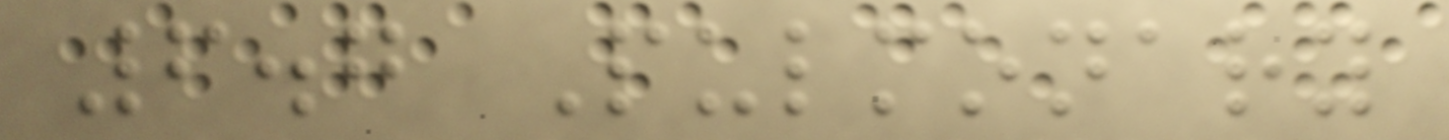6.7 Pulmonary
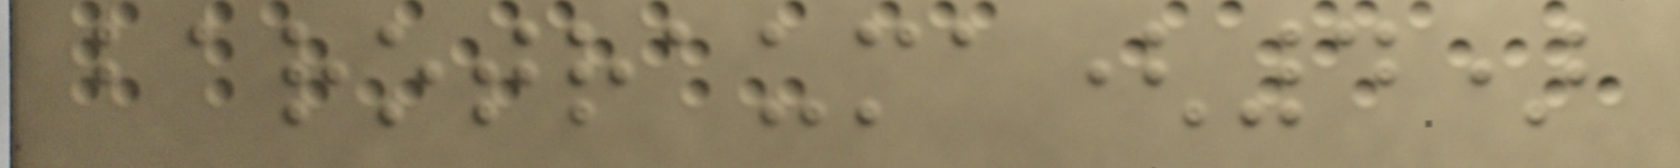barotrauma(4)
